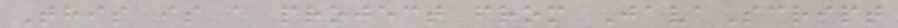This is a project from JavaScript
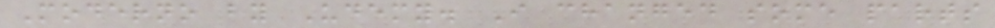Moderno by Udemy. I changed some parts
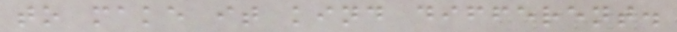to make it kind different.
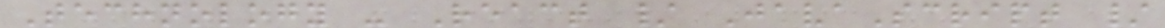Technology - React / JavaScript /
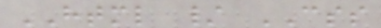HTML / CSS
